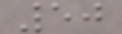50
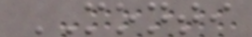MONTI
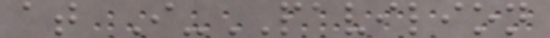at I-PAVILION
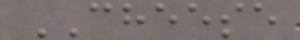CHEESE
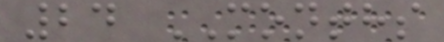24 MONTHS
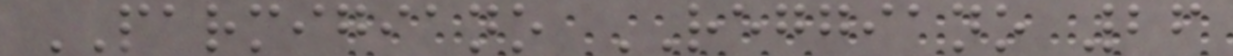PARMIGIANO REGGIANO 26
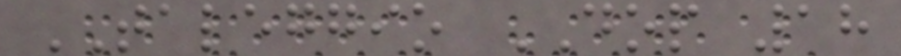TALEGGIO DOP 18
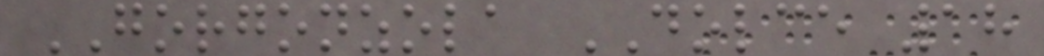GORGONZOLA DOLCE 18
